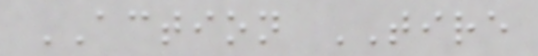ACTION TIRE
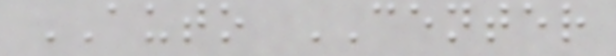AUTO CENTER
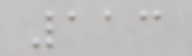113
